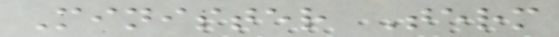Minister Term
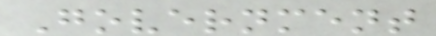Government
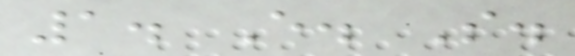1. E. S.
